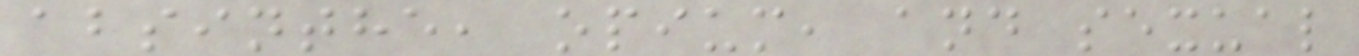absinthe, opium, and sexual
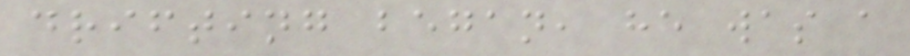drifting began, he was a
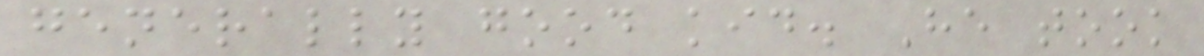generally good kid. He took
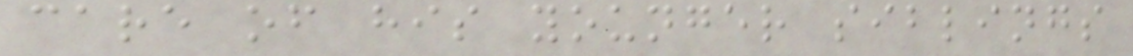care of his younger siblings
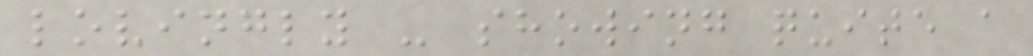lovingly - showing quite a
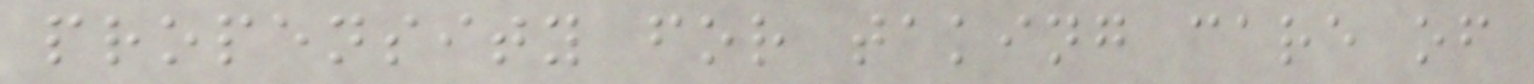propensity for taking care of
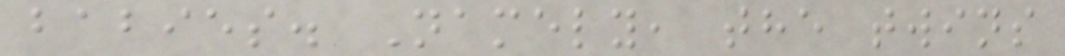babies. Namely, the twins
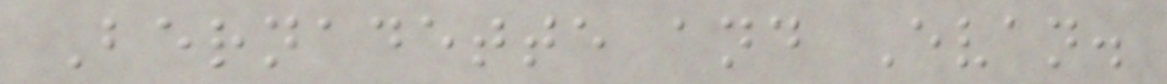Bernadette and Evan.
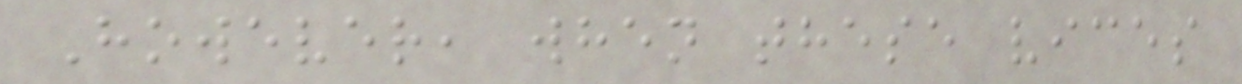However, when these vices
